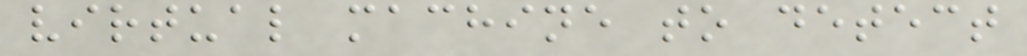virtual machine to detect
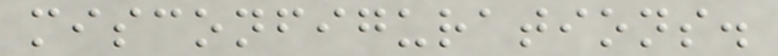misconfigurations.
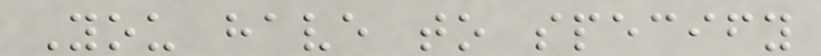You have to specify
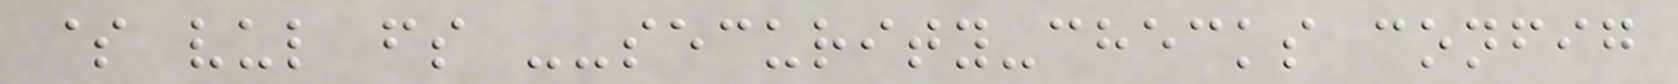$ vul fs --security-checks config
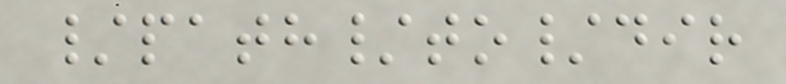/path/to/dir
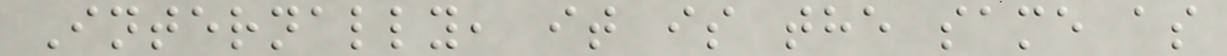Internally, it is the same as
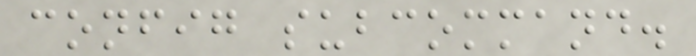config subcommand.
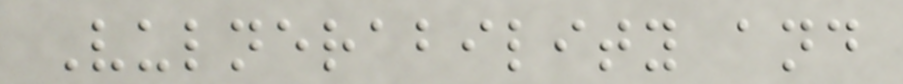Vulnerability and
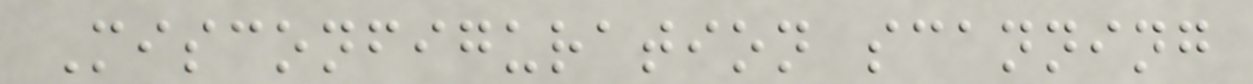Misconfiguration scanning
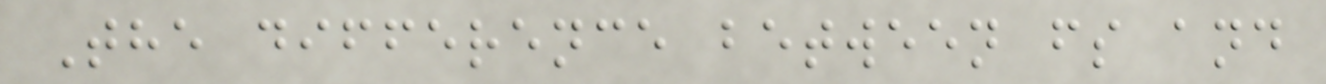The difference between fs and
